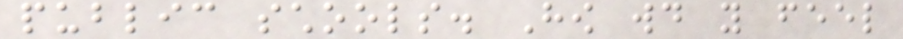public schools. How would you feel
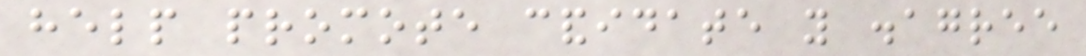help promote candidate you disagree
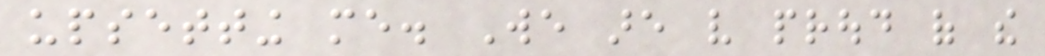upsetting me. We are very proud of the
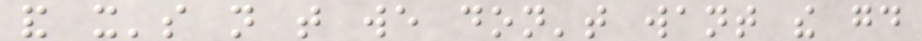and it's not that we don't want the good
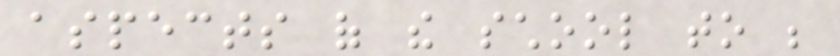aspects of the school to be
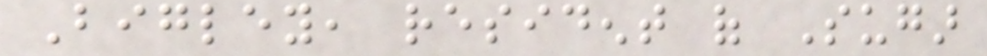Bigley, resident of Sugar
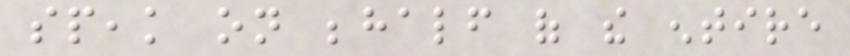speak on behalf of the entire
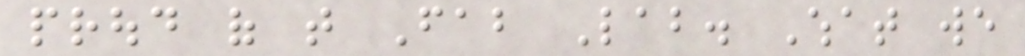proud of that Fab Lab. What we
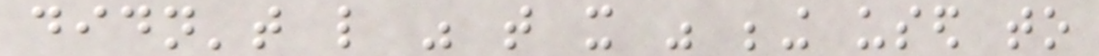didn't like was that it was being used to
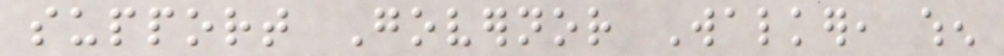support Governor Walker, when
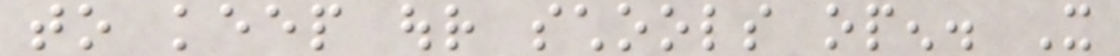to keep our schools open. It
